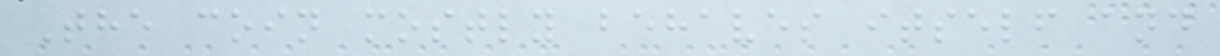The coin mostly behaves itself and
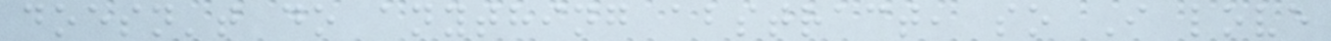doesn't do anything abstract, so I love
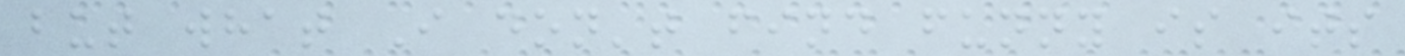but what I don't find funny is its
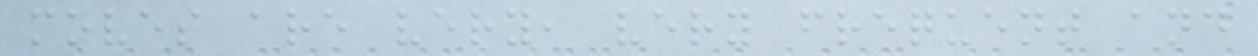moves are very, very frequent and
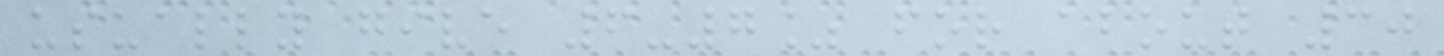usually give 6-7% for about 30
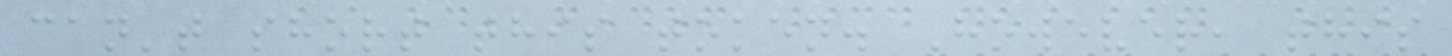can't short this token. However, this
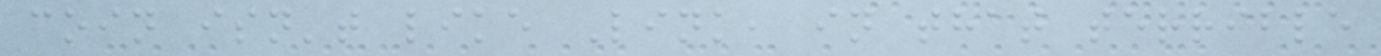coin isn't like Link, in that terrible
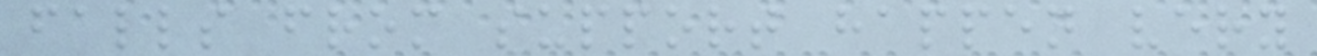falls from support happen very
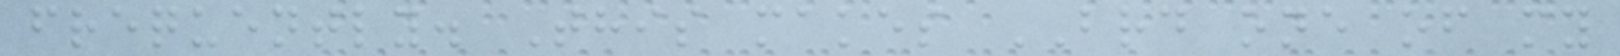frequently. This makes BRD one of my
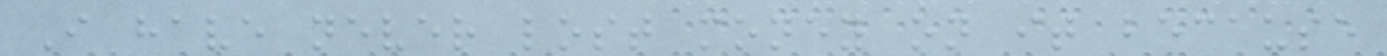I have never lost money on it because
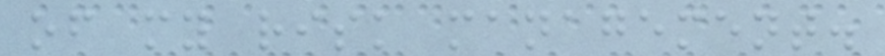of my risk management.
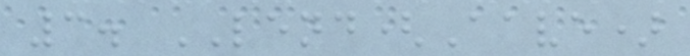3. LEND(Aave)
